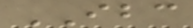IBC
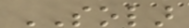SOLAR
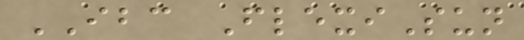IBC FlexiSun
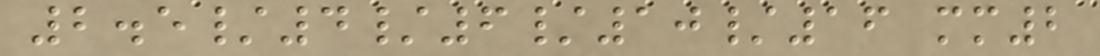2.5/4/6/10/16 mm2
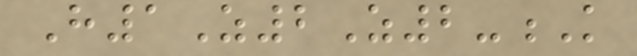H1Z2Z2-K
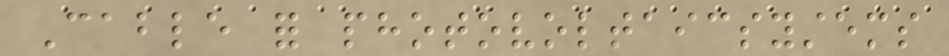Cable for photovoltaicsystems
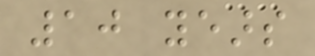10 years
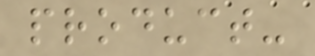product-
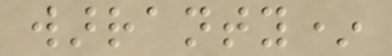warranty*
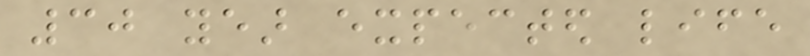30 year expected life
